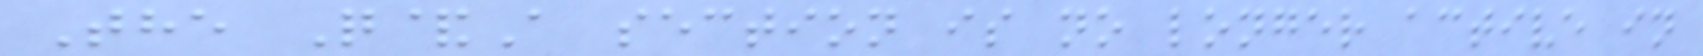The Q&A section is no longer active in
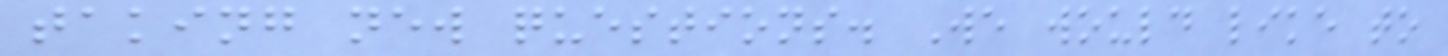taking new questions. We would like to
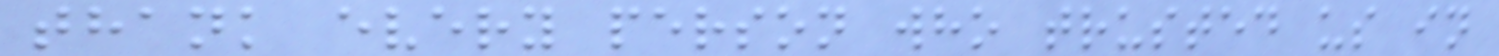thank every person who trusted us in
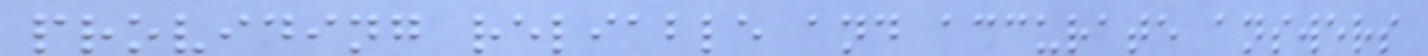providing reliable and accurate answers
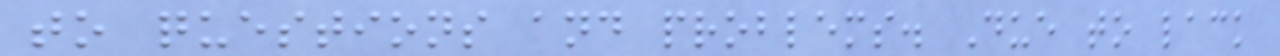to questions and problems. Due to lack
